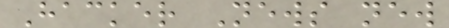Hacker News new
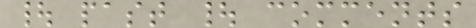| past | comments
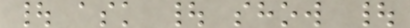| ask | show |
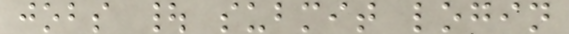jobs | submit login
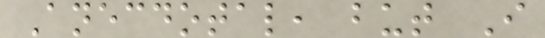Anecdotal, but I
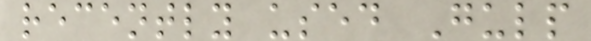recently used Gulp
